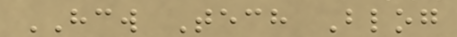HCW Tech Blog
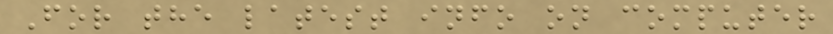For the latest info on computer
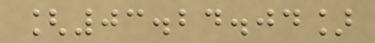[03.24.04]
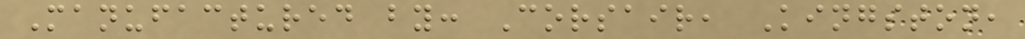Manufactured by: Corsair, Kingston,
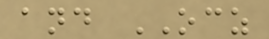and OCZ
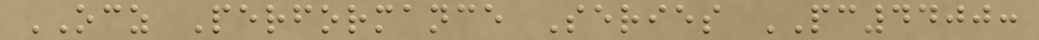OCZ Performance Series PC4400:
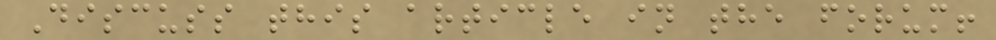Discuss this article in the forum!
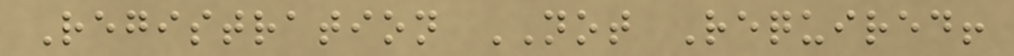Registration NOT Required!
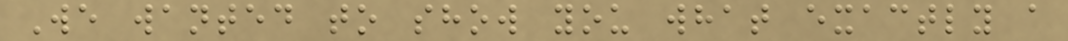We wanted to show you what exactly a
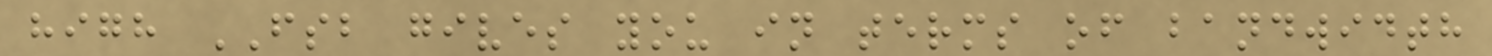high FSB gives you in terms of bandwidth
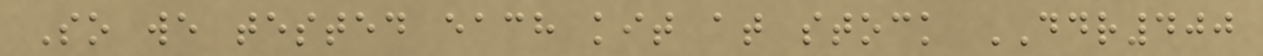So we tested each kit at stock DDR400
